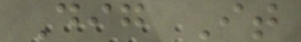Dig It
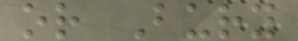or Bury
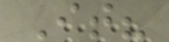It?
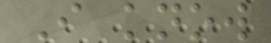I know
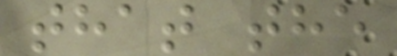that the
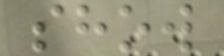show
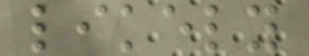likely
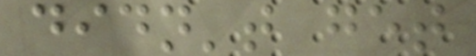didn't get
